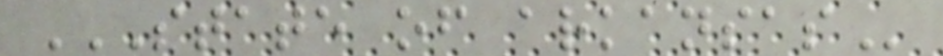STATE OF ARKANSAS
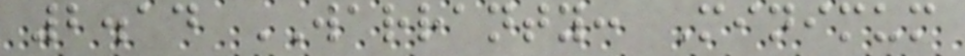2.14 WARRANTY: Minimum
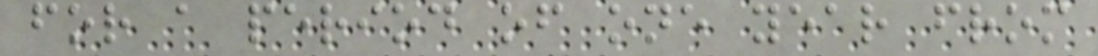for a period of one year from
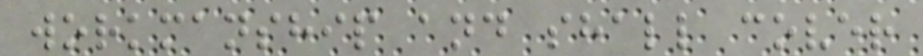workmanship and shall cover
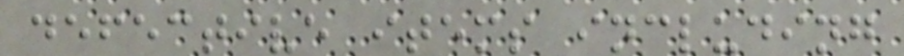defective items including
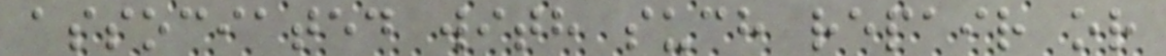associated with such repair or
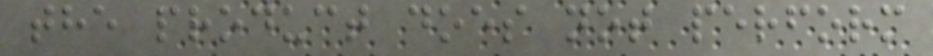the product does not perform
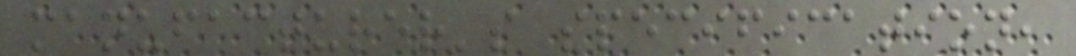manufacturer's specification,
